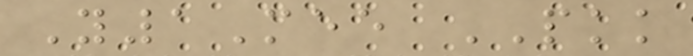Y1Mee PKK
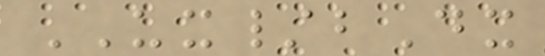UX/bDx
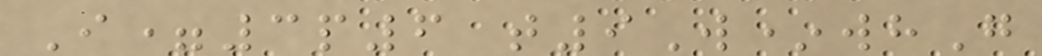I=3p6 t9W*whG
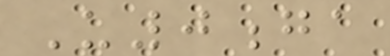U0ga
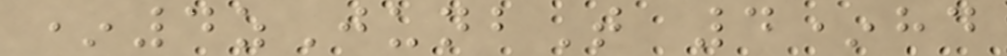*4zJunbT 4*hd
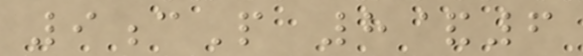9cP 8&6
